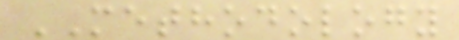METHODOLOGY
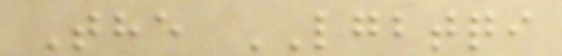The LGBTQI
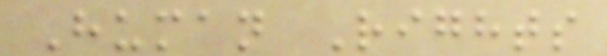Human Rights
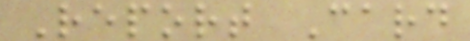Report Card
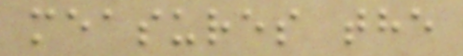measures the
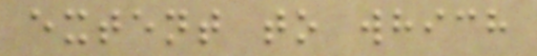extent to which
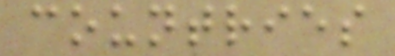countries
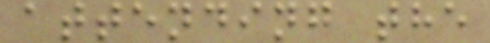attending the
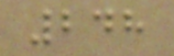248
